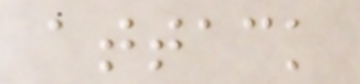attack
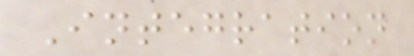Integration
